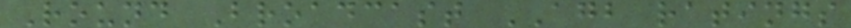Round Broadcast AGB ratings
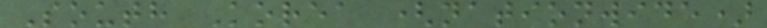South Korea (nationwide)
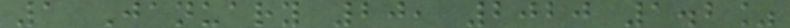1 January 20, 2020 1.2%
